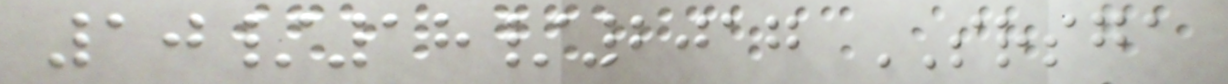10/18/2017 SRSGA
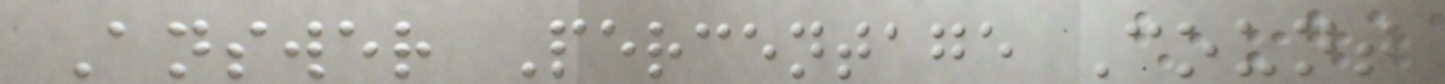Answer Percentage Count
